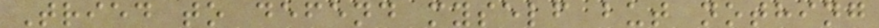Tried to defend myself but nothing
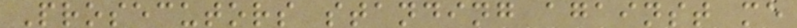Prosecutors standing against me
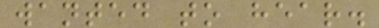wanted to hear.
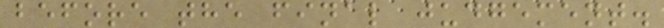before the final judgement.
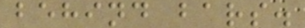behind bars.
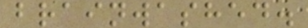brainwashed.
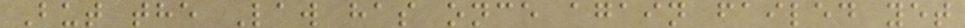But the Law has once again failed yet
